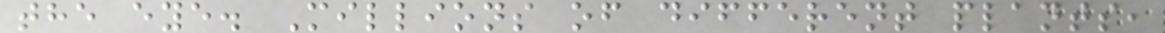the eye. Millions of different plants,
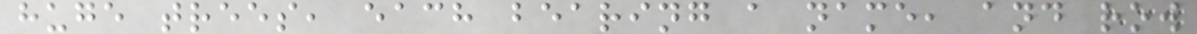huge trees, each bearing a name, and row
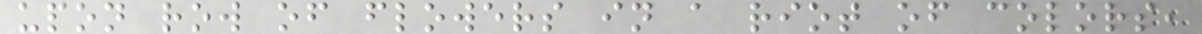upon row of flowers in a riot of colors,
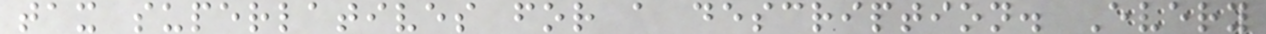tax superlatives for a description. Every
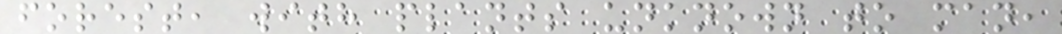forest, with plants unknown to man,
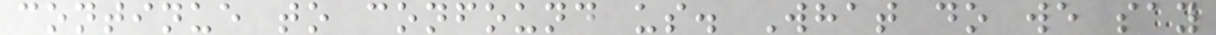continue to confound us. What do we say
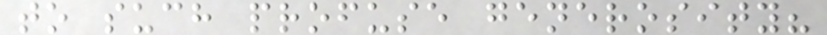to such profuse generosity?
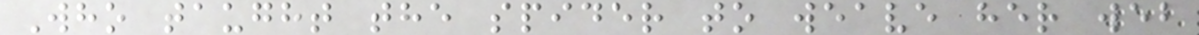Who taught the spider to weave her web
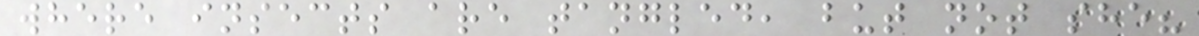where insects are tangled, but not she?
